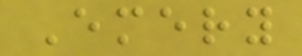Emery
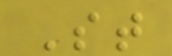St
